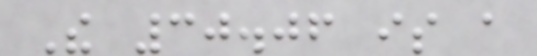The 30.06 is a
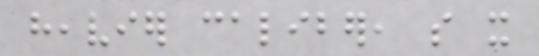heavier caliber, so it
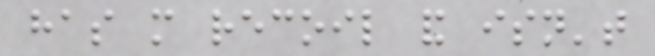has more recoil and isn't
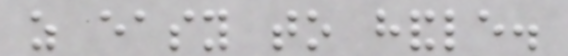as easy to handle.
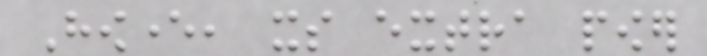However, its extra power
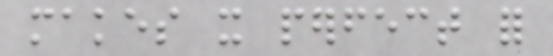makes it perfect for
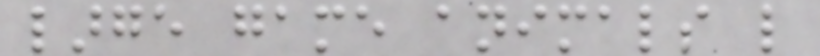large game animals like
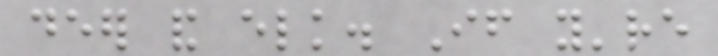deer and elk. If you're
